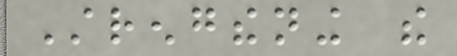Strengthening the
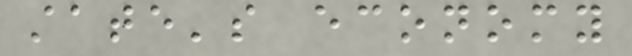state's economy
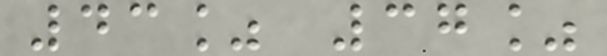43% 37%
